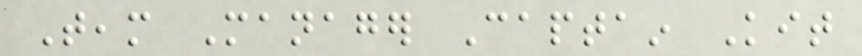Team Manager Captain Kit
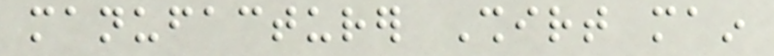manufacturer Shirt main
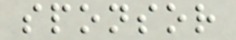sponsor
